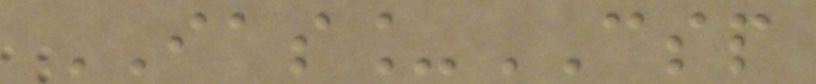IAS_CSP
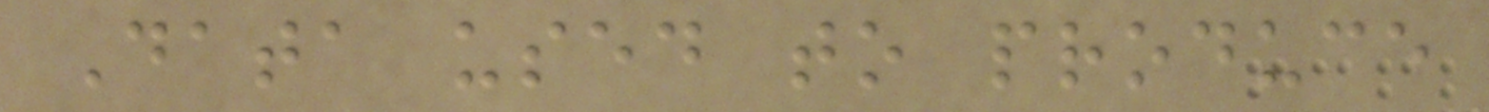Data used to produce
